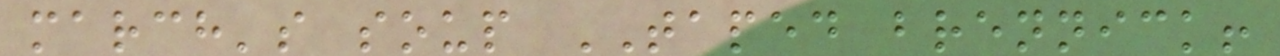march's soup TAPED brennick!
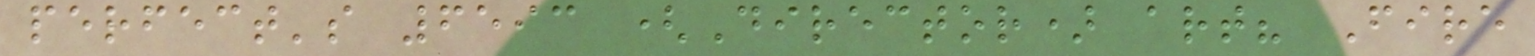perfect's 6593 (Director) art? Fire
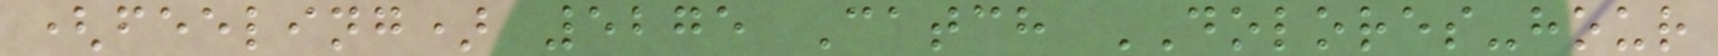(feeling) 5275 Catch DOLORES-hour
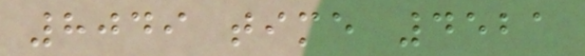8049 time 4521
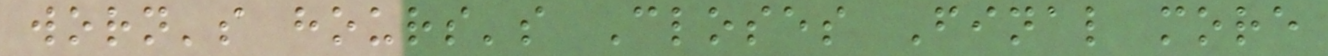worn's hours's Closes Final more
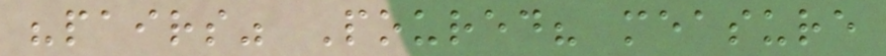"pairs" Poured? measure
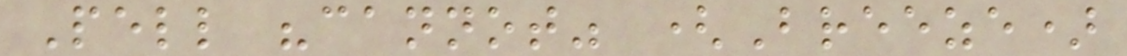Pell "cannot" (Breeze)
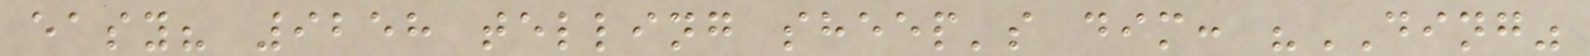easy? 9258 telling sheep's dim: "DING"
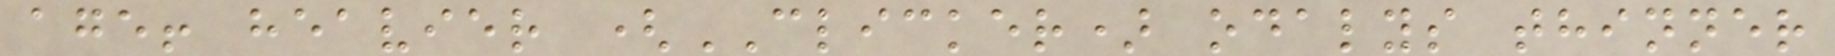age! heavier (CLICKER) odalys thinner
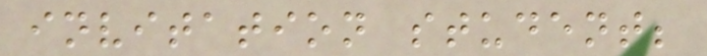invitation student;
